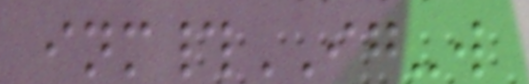inm#IG-w
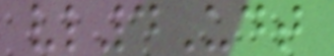vl4Udt
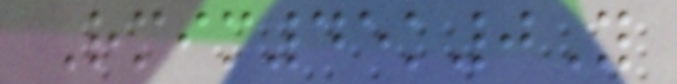Rmim45k0Y
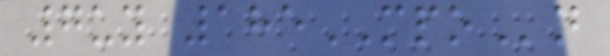7uy 185MPOn
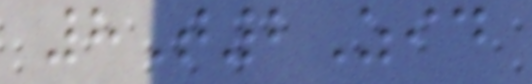8T2Zid
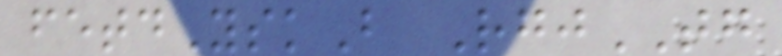fetdYskB RgjTG
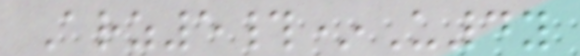Arz5#*U4y
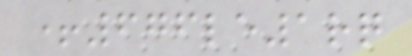+676le1rq
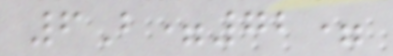6B=72=
